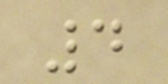4
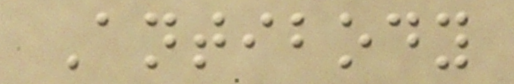Antibody
